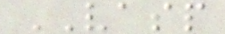VASP
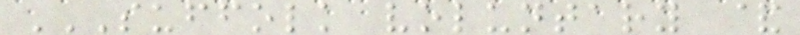SUFFOLK VOLUNTARY &
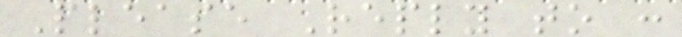Please Reply to :
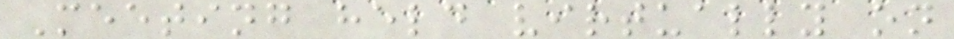Meeting held virtually on
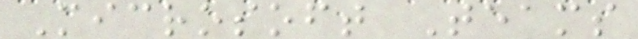Microsoft Teams
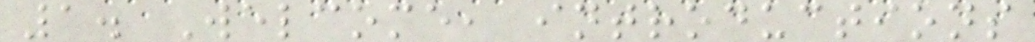1. Welcome, introductions
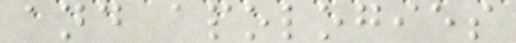and apologies
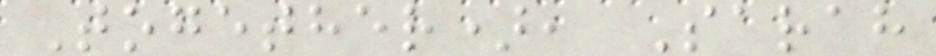Together), Sarah
